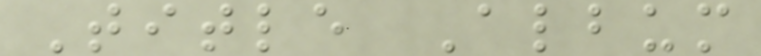Title Album
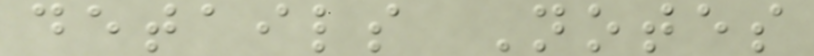details Notes
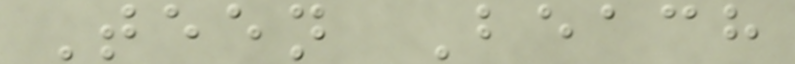Teen Beach
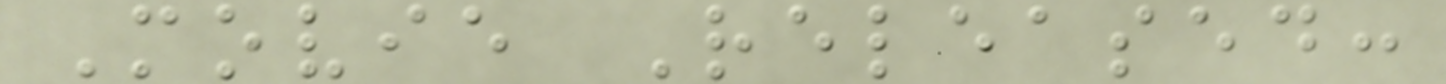Movie Released:
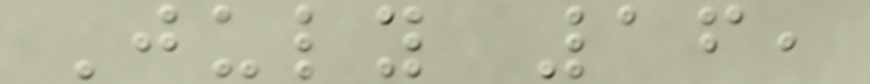July 16,
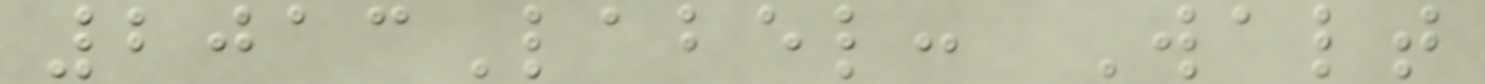2013Label: Walt
